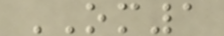OM1
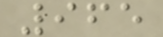965
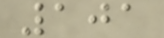101
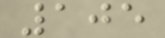105
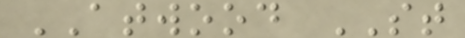ATWOOD ST
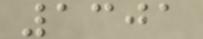1301
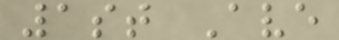1st Ave
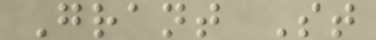Grant St
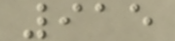915
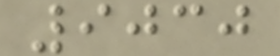9030
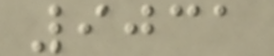9031
